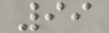99
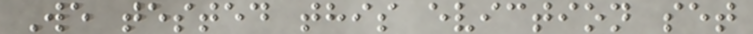We tested this eviction set
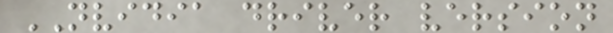NVIDIA driver version
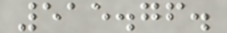515.76.
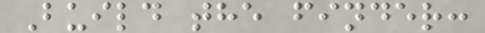Build the finder:
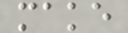make
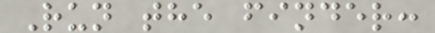Run the finder:
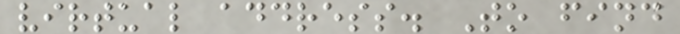virtual address. To find
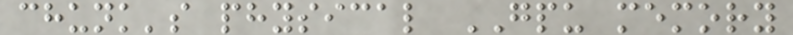chunk's physical GPU memory
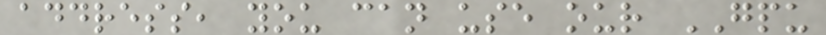address, you can use our GPU
